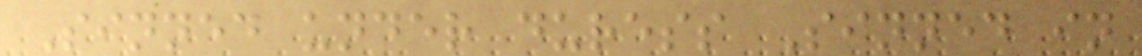Sinned under duress Sinned in
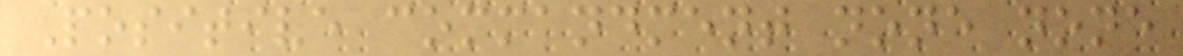Positive commandment none none
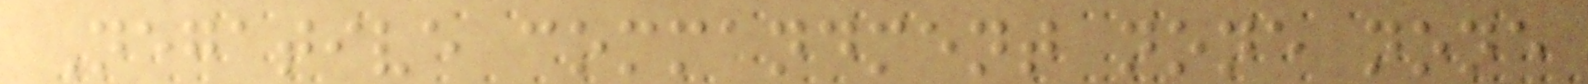Negative commandment none none
